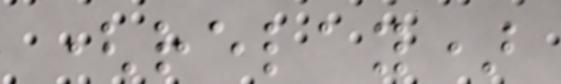(relay)
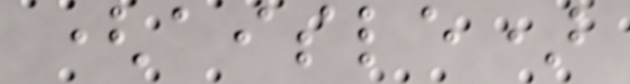(aisle)
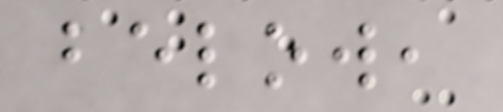below,
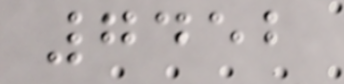7452
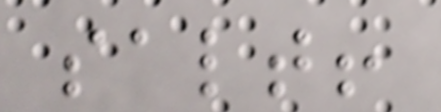salt!
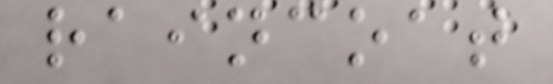raincoat
